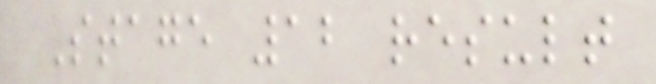Stage 12 result
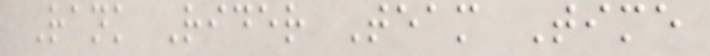Rank Rider Team Time
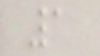1
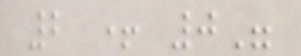2 + 0"
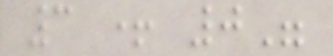3 + 0"
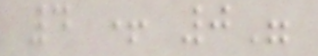4 + 0"
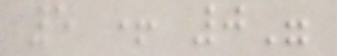5 + 0"
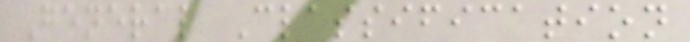General Classification
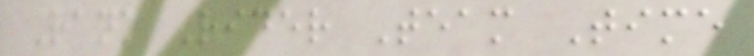Rank Rider Team Time
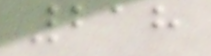218
